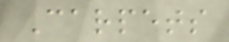Carpets
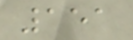151
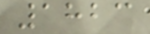1823
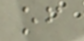of
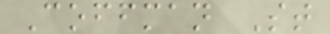Coffman St
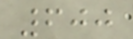600
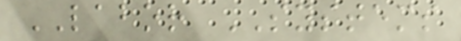LABOR SYSTEMS
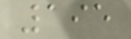195
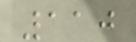110
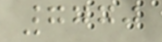7770
